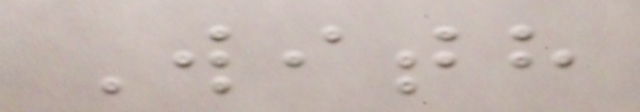With
